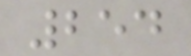254
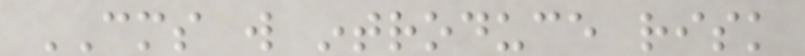CMS will introduce risk
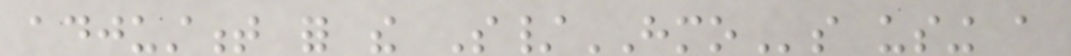adjustment for the S/HMOs using a
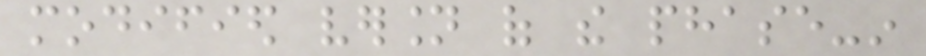modified version of the phase-in
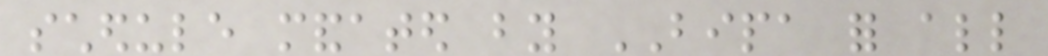schedule mandated by BIPA for all
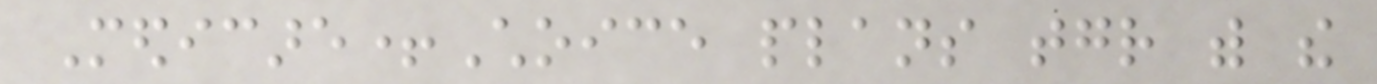Medicare+Choice plans together with the
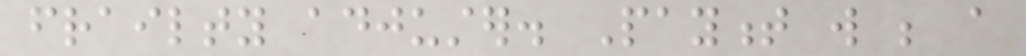frailty adjuster. Payment will be a
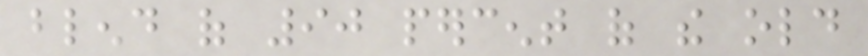blend of 90 percent of the old
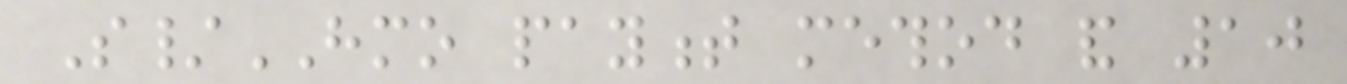S/HMO payment method and 10
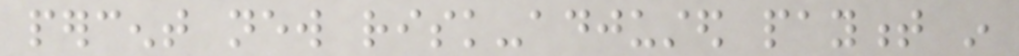percent new risk-adjusted payment in
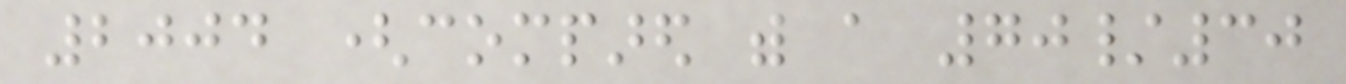2004 (compared with a 70/30
